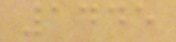1445
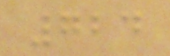724
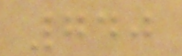740
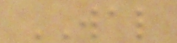WAL
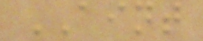AINT
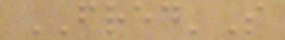FRED'S
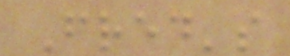Fred's
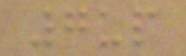7up
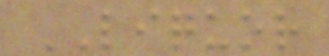LIQUOR
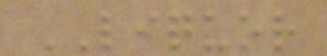LIQUOR
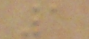1
